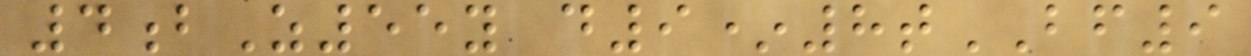4bZ55y d9*8tBF9
